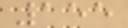155
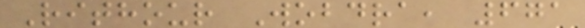Rithour Wobdra, 671
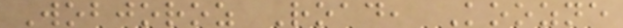Wobjoroz Road, Koozne
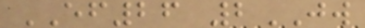EF26 2JW
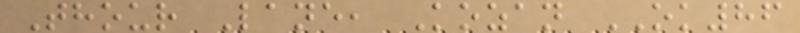Thour Lane, Kozan OK86
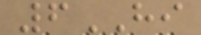6HI
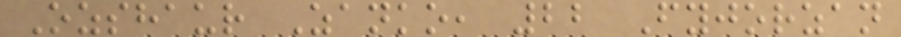Ozshaur Zanko, 22 Fyjorzan
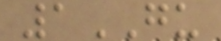1GU
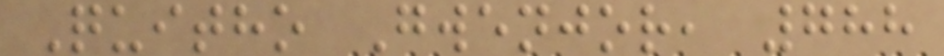Quitho Gwenjor, 788
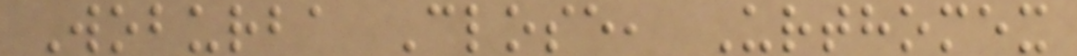Woburba Close, Urthomex
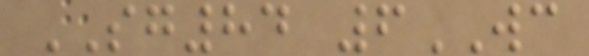SG84 6WC
